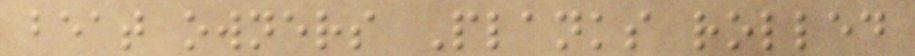beat owners Planks rolled
